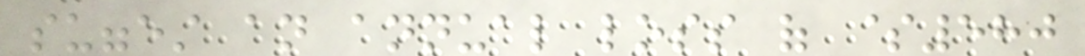suggest an annual loss of $580
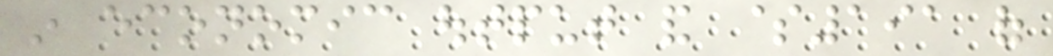in economic output and $191 of
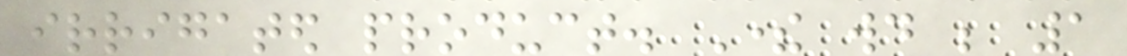irrigated product. There would be 1
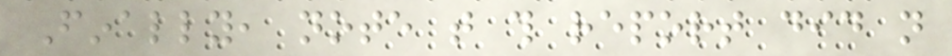Finally, note that this report did not
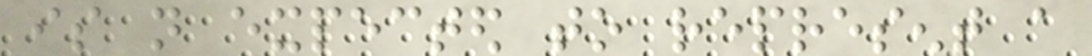is not expected to represent a
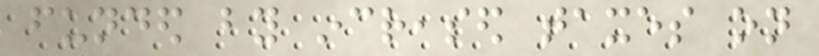funded by increased taxes on
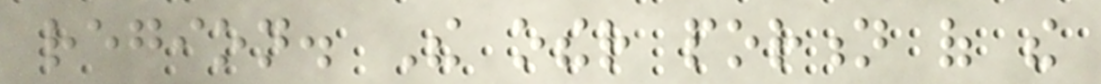region. The other portion of the
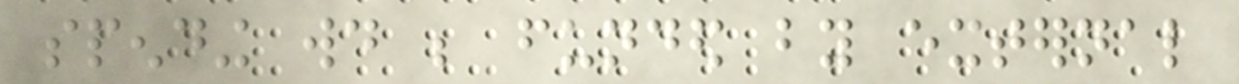spending would be funded by external
